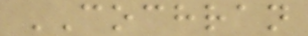COCHRAN
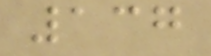137
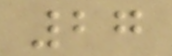27
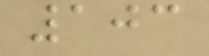103
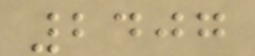2407
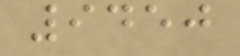9450
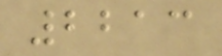2213
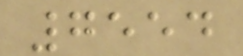7554
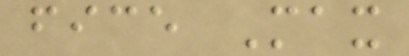fice Max
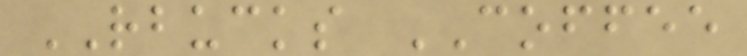RBUCKS COFFEE
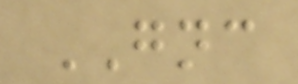GNC
